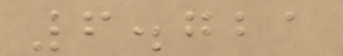6.721
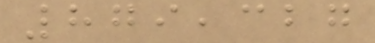879,327
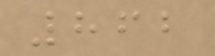862
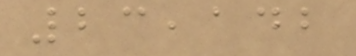23,142
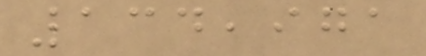134,971
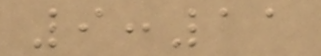9:11
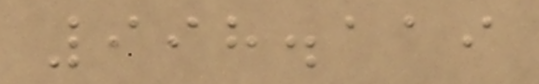998.119
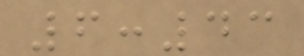6:43
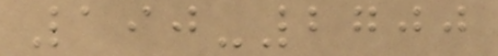190-2700
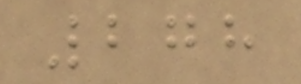278
